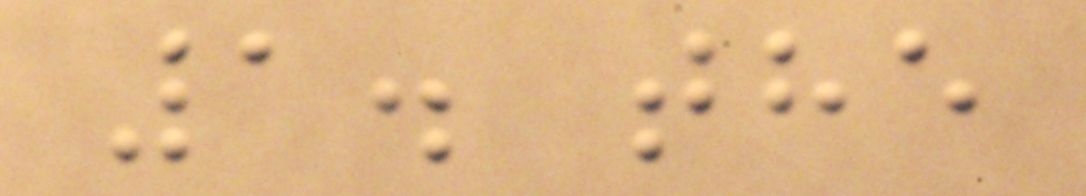1. the
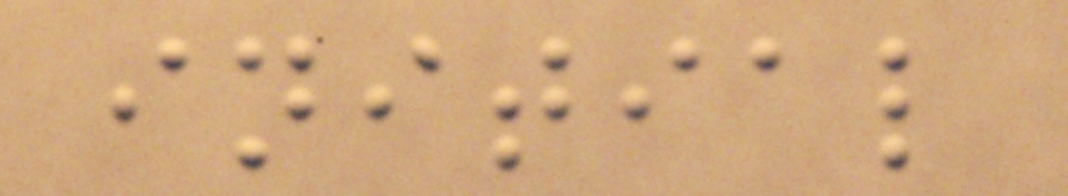initial
